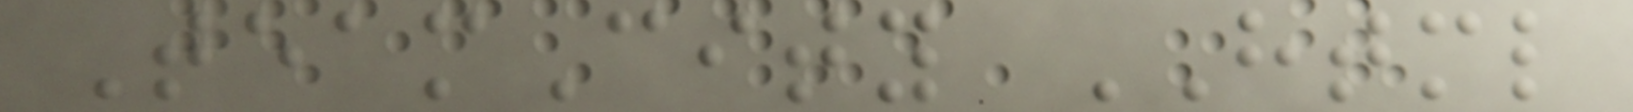TeamCity HTML
